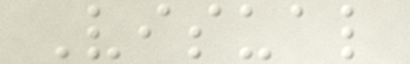Visual
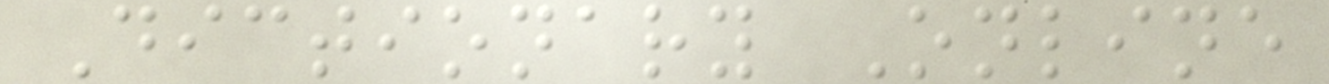Dictionary Online
